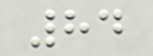84
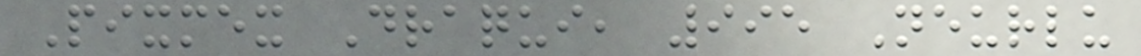Pixmex Draqui, 995 Neurlu
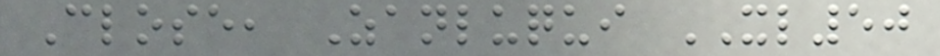Close, Zanluqui XL50
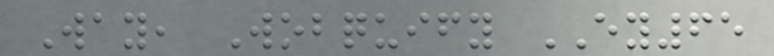Way, Wobquify EY65
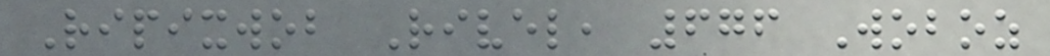Ripixwob Rivel, 676 Woboz
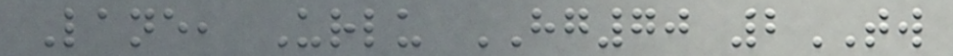Lane, Urlu HG70 2TW
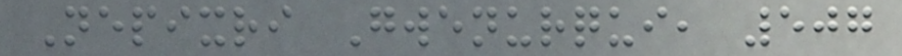Nepixri Gwenurqui, 507
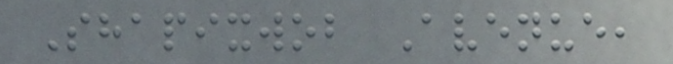Shapixwob Avenue,
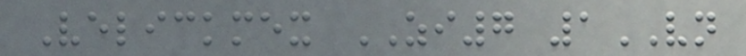Velickmex ZI7 1VN
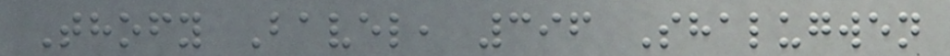Thofy Bavel, 396 Shalugwen
